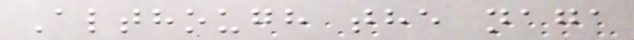Although the naga
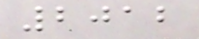2012
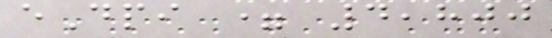eDpi = 4,800
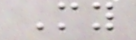My
